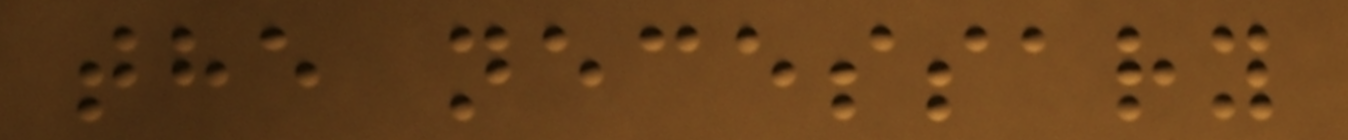the necessary
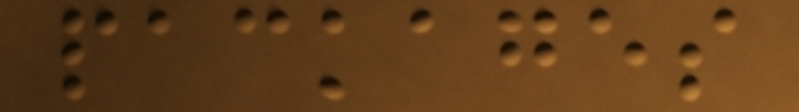packages
